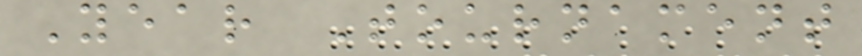Year Tournament
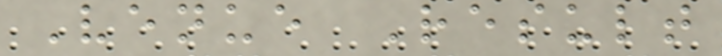Venue Result
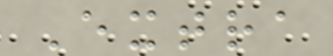Extra
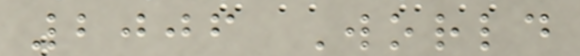2006 World
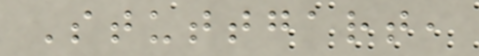Stuttgart,
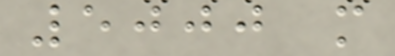5000 m
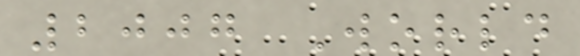2007 World
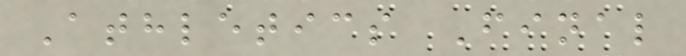Athletics Final
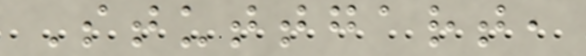Stuttgart,
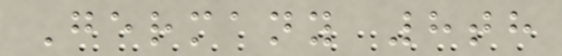Germany 8th
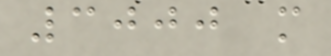3000 m
